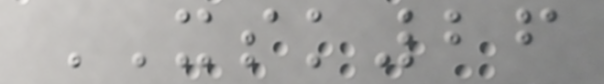XSK26
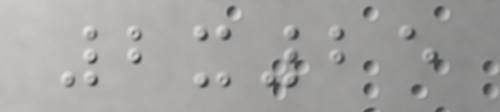2x25
